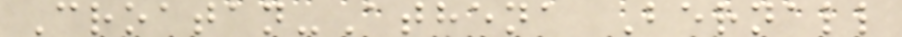Croatan-Athena Bernall
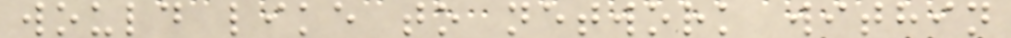would like to network within
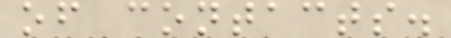of contacts.
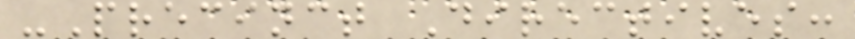-Precinct Directives:
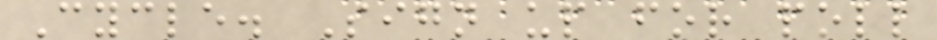Cycle. Sign up for poll
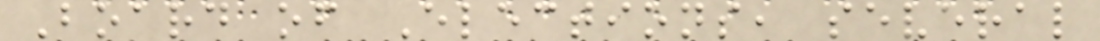Board of Elections, several
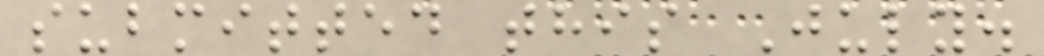submitted this July.
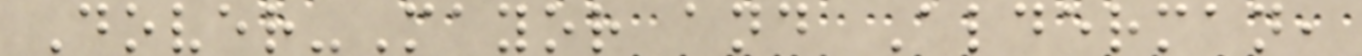Dover-Mayor and Alderman,
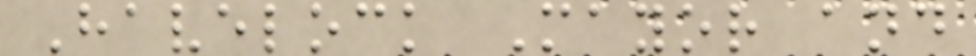Havelock Mayor and
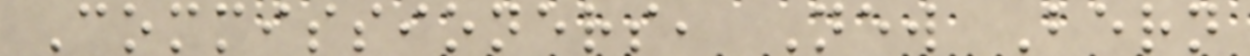Commissioners, New Bern
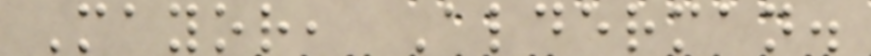Mayor, Alderman.
